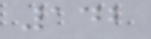142
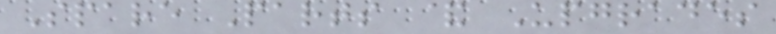Spare Parts & Upgrades
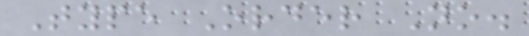Type Order No.
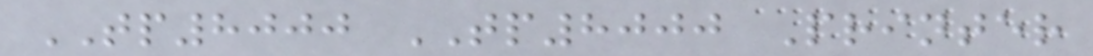TP8000 TP8000 Printer
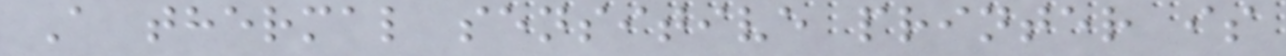A thermal sensitive printer is
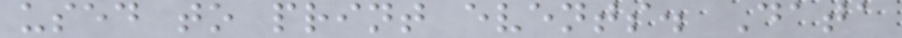used to print events. Data
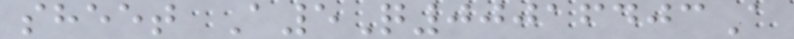sheet A5Q00016403A
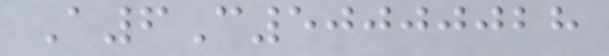A6C50000028
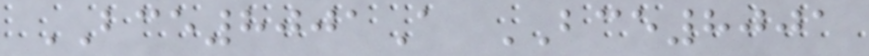BCE8001A BCE8001
